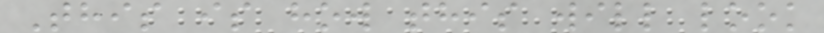This is how this will look
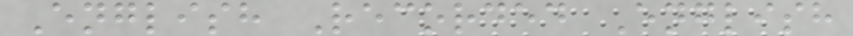English Recorded English
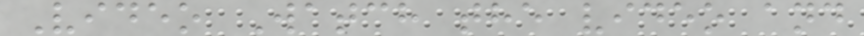Video Watch the video and
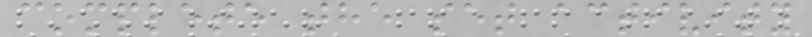complete the set activity
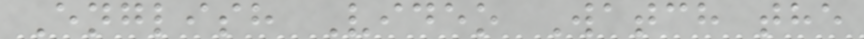English Video Watch the
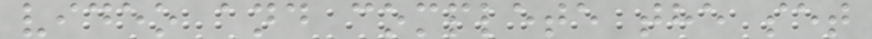video and complete the set
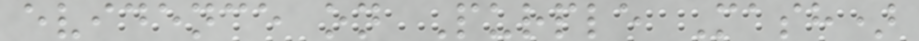evidence on Purple Mash)
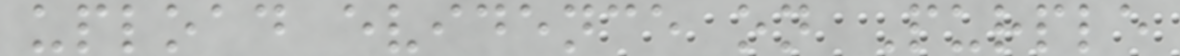upload evidence on Purple
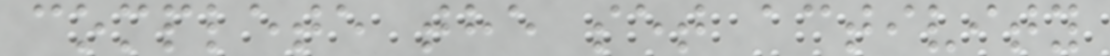complete the set activity
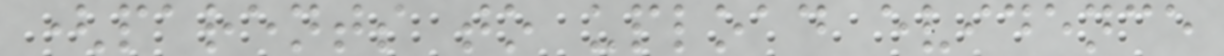(parents to upload evidence
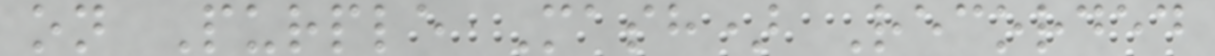on Purple Mash) Recorded
